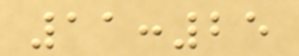11:25
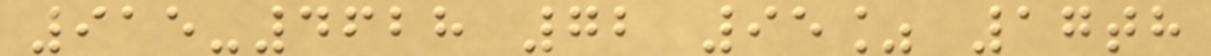915-4628 72 95% 17th
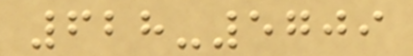628-5709
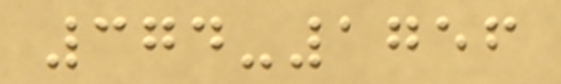374-1756
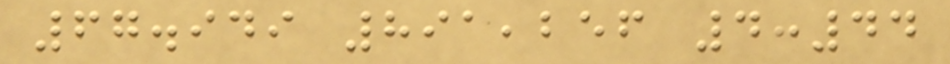67.949 891,256 4:44
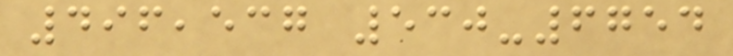496,537 530-6754
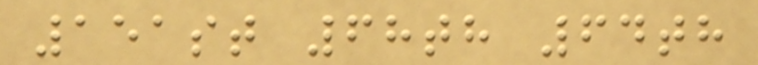151st 68th 64th
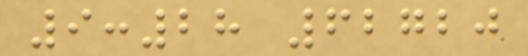9:28 62720
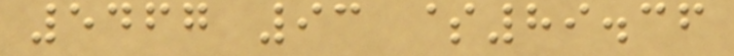5467 93 $89.36
